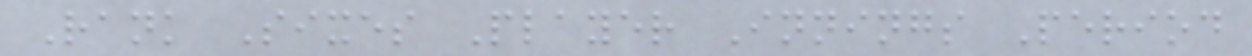Rank Sixes Player Innings Period
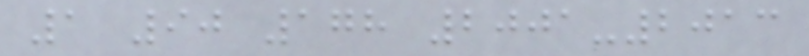1 90 178 2001-2013
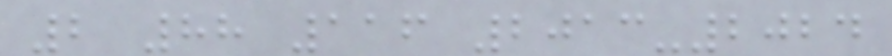2 88 116 2013-2024
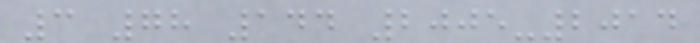3 78 144 2005-2014
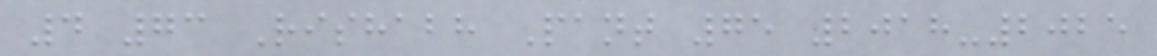4 73 Rishabh Pant 75 2018-2025
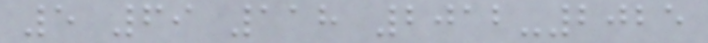5 69 118 2012-2025
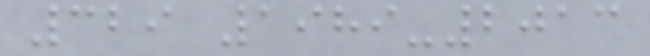329 1989-2013
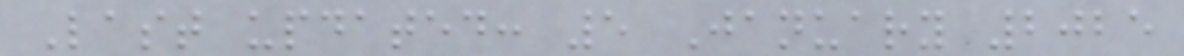Last updated: 5 January 2025
